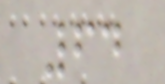64
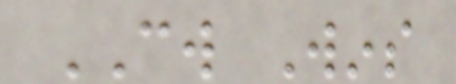CW Wins
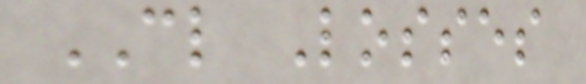CL Losses
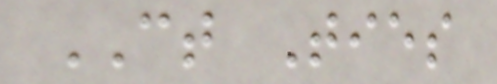CT Ties
